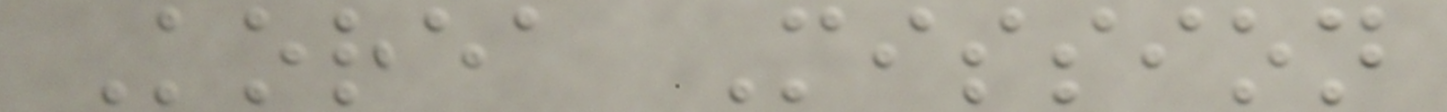Korea Mission
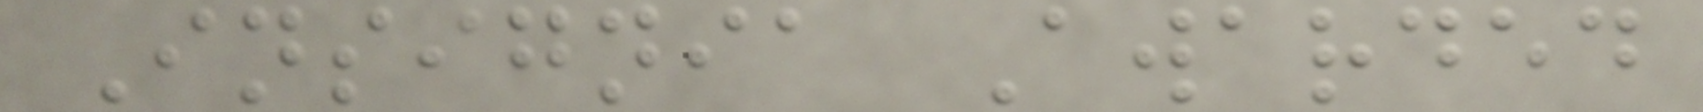Insignia Awarded
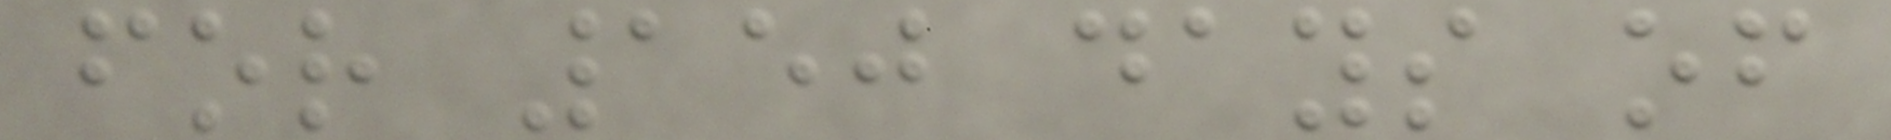for 150 days of
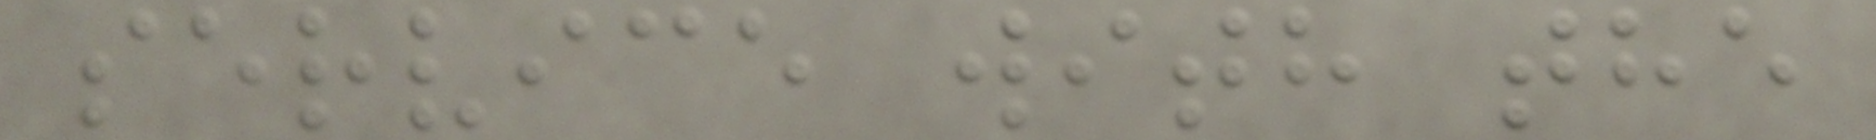service with the
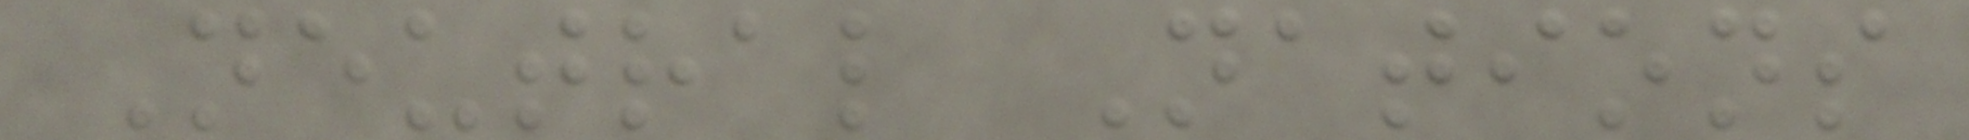Neutral Nations
